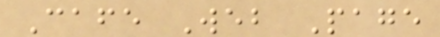Cafe Web Page
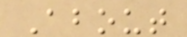About
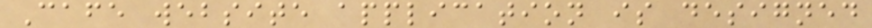Cafe website application is designed
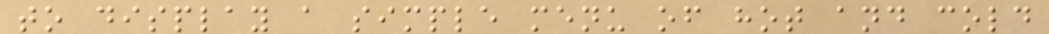to display a simple menu of hot and cold
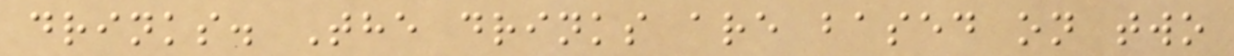drinks. The drinks are based on two
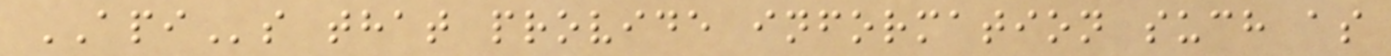APIs that provide information such as
